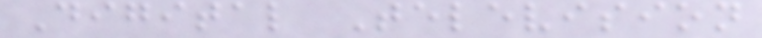Digital Television
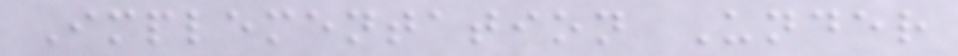Implementation Under
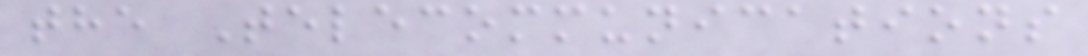the Telecommunications
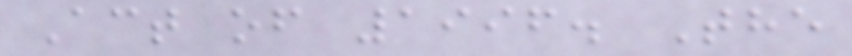Act of 1996. The
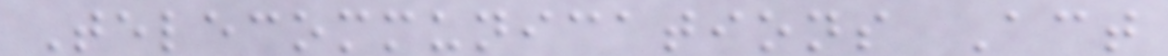Telecommunications Act
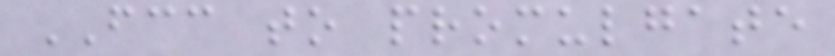FCC to promulgate
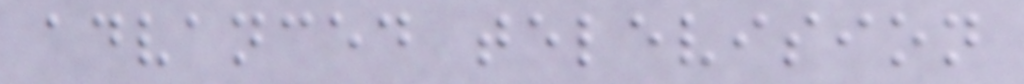advanced television
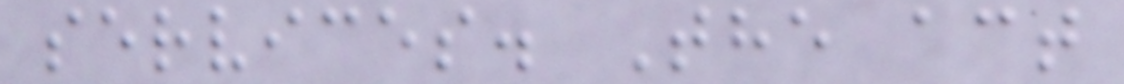services. The act
